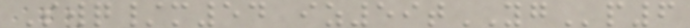Swq/m54 iz59tYGp6
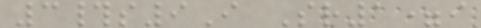3#s9I Sr1=i
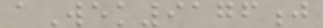aWek9176j
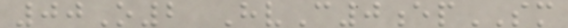00O2 HvC0epSM
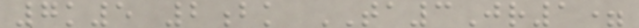7k5 2bk TA3Jr1=
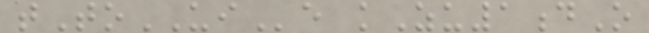tToUIe kZu1dO
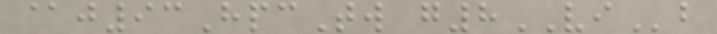@j93HpcTw g8VIb
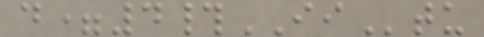d=4#IItu
